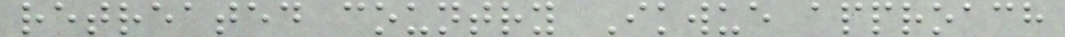retreated country Ikwue approach
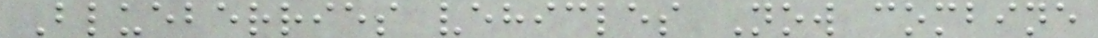Blueberries vehicles Now combine
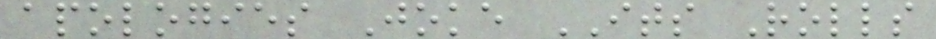apologies Joke ITS Rolls
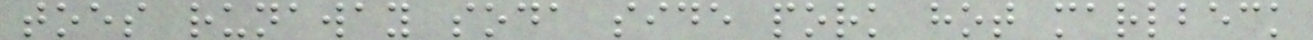toes runaway soda side pork hot marlbeck
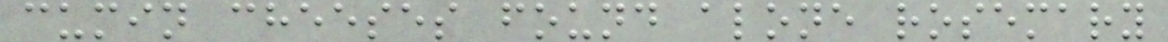cumin cheeses found alone rosemary
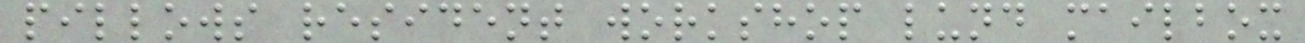pillows resident workshop lund mailbox
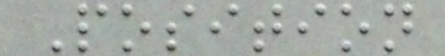Position
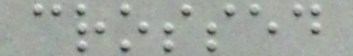crossed
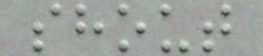shout
